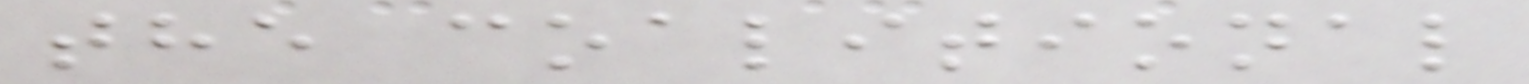the coalitional
